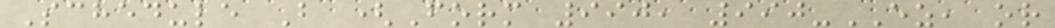Schedule B (Form 990, 990-EZ, or
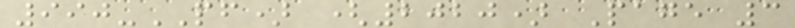990-PF) (2020) Page 3
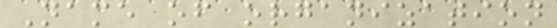Name of organization
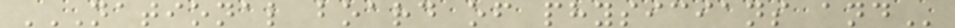NATIONAL BOARD OF PHYSICIANS AND
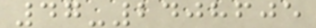47-2408605
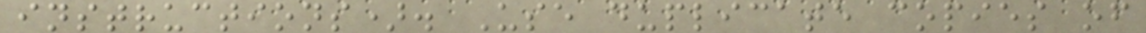instructions). Use duplicate copies of
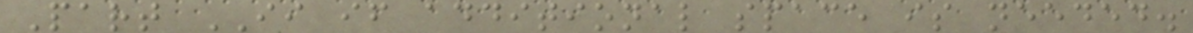Part II if additional space is needed.
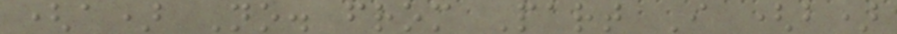(a) No. from Part I (b)
